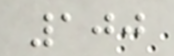100
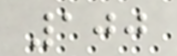100
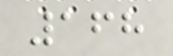168
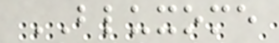BLUXOME
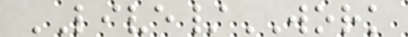LIVE/WORK
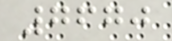7670
